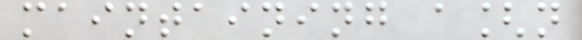maintaining a[n
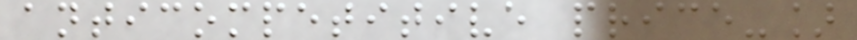anticompetitive price-]
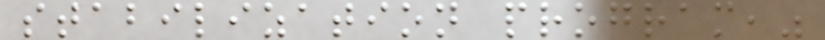stabilization program,"
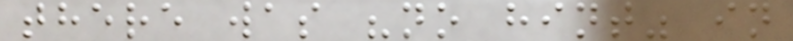there was "no hint" in
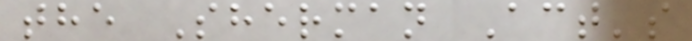the Sherman Act's
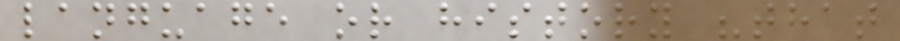language or history "that
